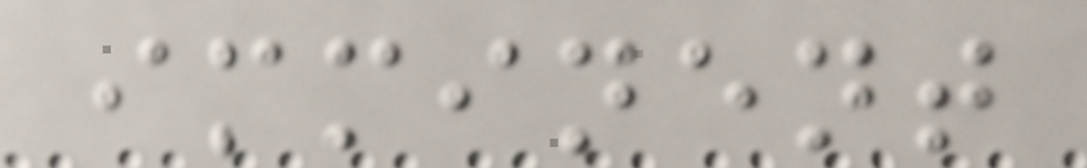imminent
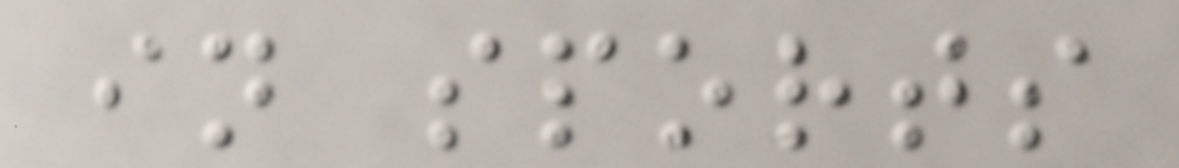in sports
